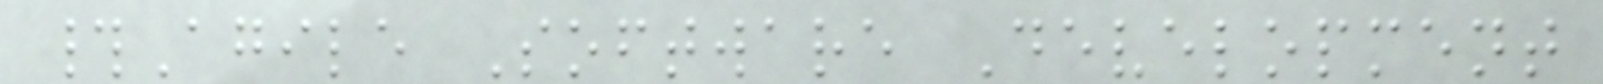#Agile Software Development
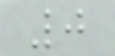0
